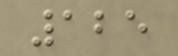125
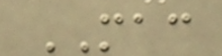MAC
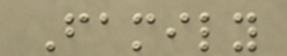Family
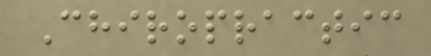Chiropractic
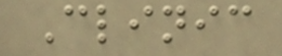Clinic
